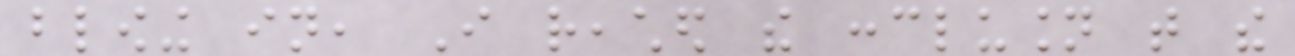blowing in, I reached the conclusion that the
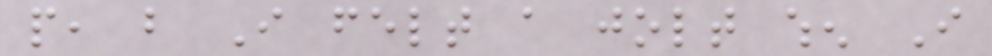people, but I felt a jolt when I
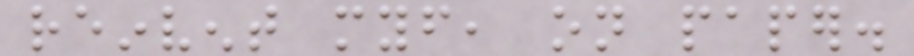reinvent myself, on paper.
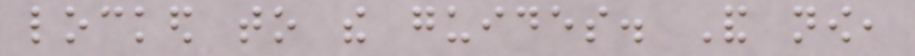locked to the guides. And now,
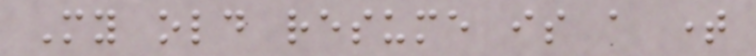My old resume is a time
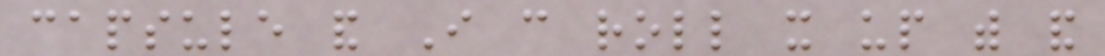capsule and I can roll it up with and
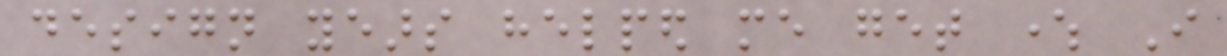design years helped me get where I
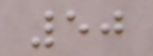50
